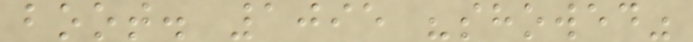boot. 1095 "showed"
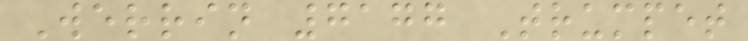Werrin 7177 Trumpet
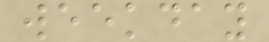weekday
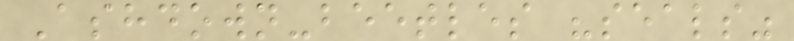Ashdown-beetles "seals"
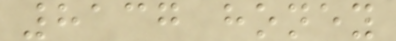8137 honey
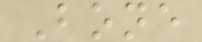Bone
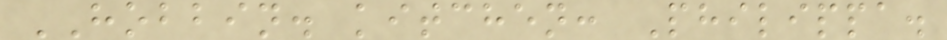HOBBIN. kitchen: Philippa.
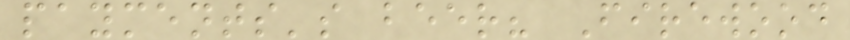payments's beer? Firewood
